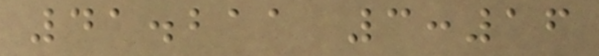41.211 3:16
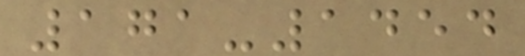171-1454
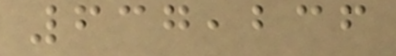637,236
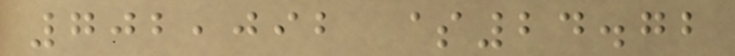702,092 $24.72
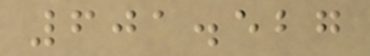601.527
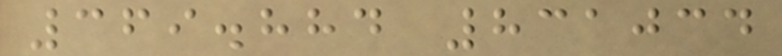369.884 831034
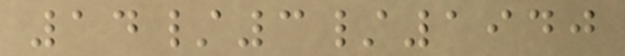14/3/1940
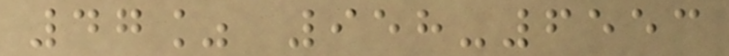47% 958-6553
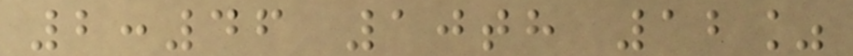2:46 10th 12%
